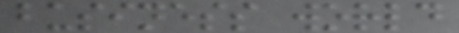business world
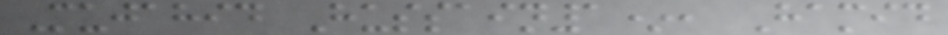Mujahid Hussain1*, Hamid
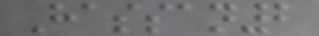Hassan2
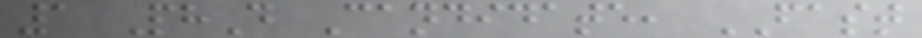1 PhD Candidate, FAST
